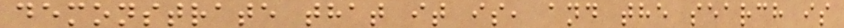demonstrate that it is, and the search is
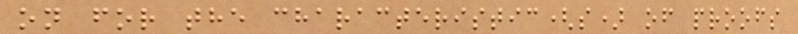on for the characteristic(s) of proofs
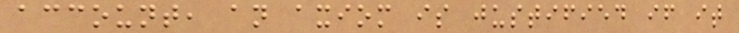account, an axiom is justified if it
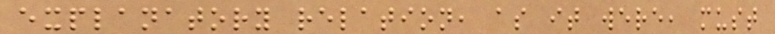explanatory relation, as it were, must
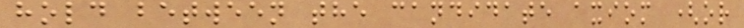hold between the candidate axiom (or
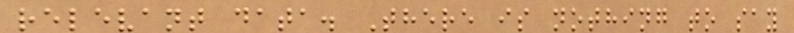relevant data. There is nothing to say
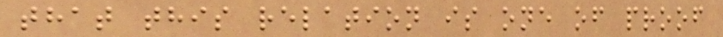that this relation is one of proof
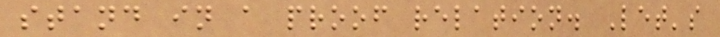stand in a proof relation. Let's
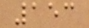153
